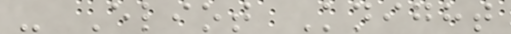- Eliot Knight
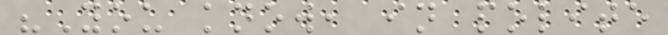"You know, in polite
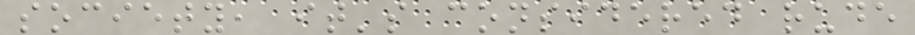society, it's considered rude
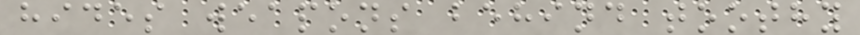hides weapons behind toothy
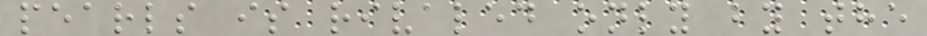pearls is rivaled only by the
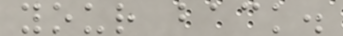your back.
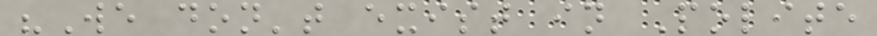"We don't exist in Polite
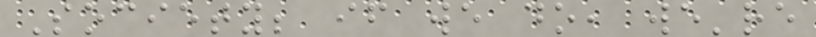Society; if we do, we're
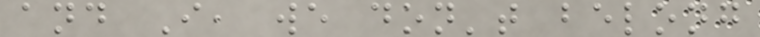and I, we don't belong
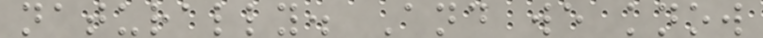naturally. And we know
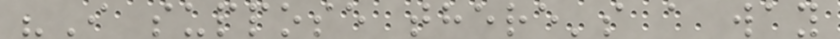"I suppose there's a way
